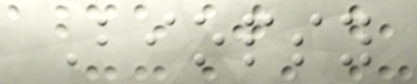Biopsy
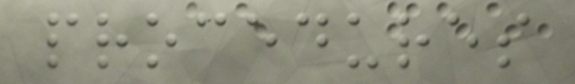procedures
